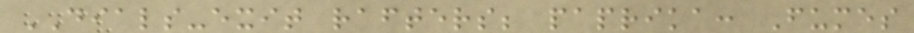DIALS-exit rafters; paprika: Fumes
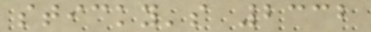sticky's 2332
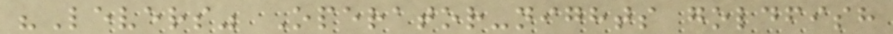"Levers" Operator-nights goldfish
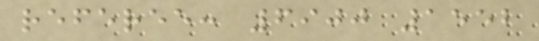referee: 6900 1552
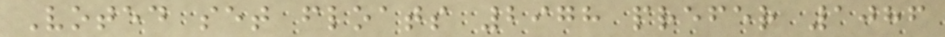Voted set floats 2978 prefer 1086
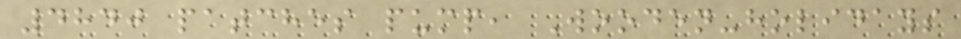4840 patches pump, Wooden-holidays
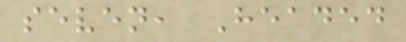seven, Headed
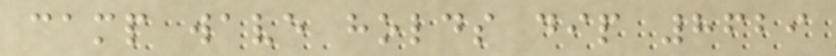camp wave holds dip 8629
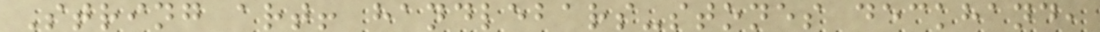String art! handlebars-stones deckhand,
